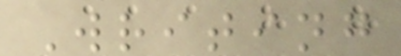Writing
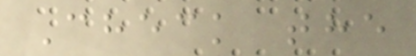Check the
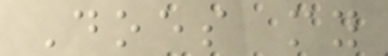Does my
